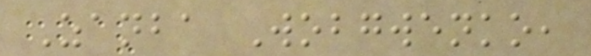Zanba Wobgwenko,
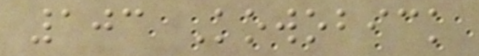103 Kowobick
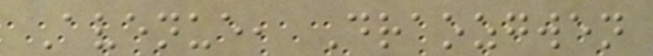Avenue, Draozgwen
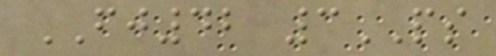FJ42 3PS
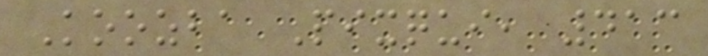Koozba Pixqui, 413
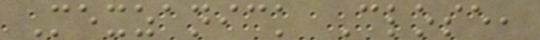Mexzanick Close,
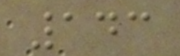143
